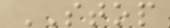STOP
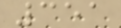351
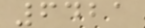6421
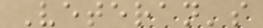Veteran's
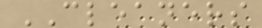CLEANERS
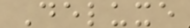Deluxe
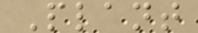Plant
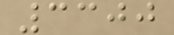3300
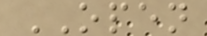OPEN
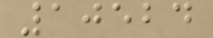10524
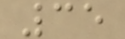35
